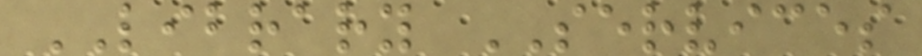LIBRARY SERVICES
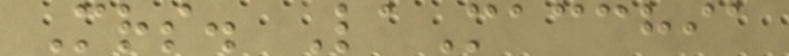Mrs. LaMacchia
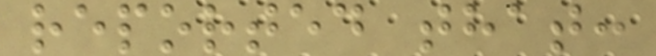reported that:
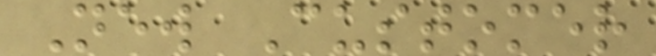New Customer
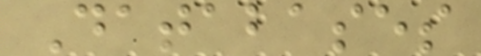Databases
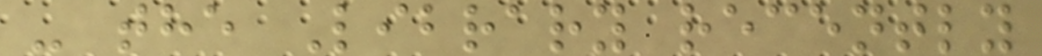- the Library recently
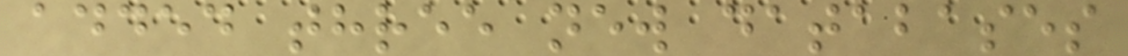added three new databases
